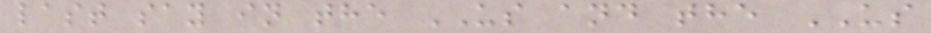last say in the US and the US
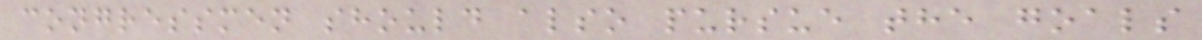congressmen should also pursue the goals
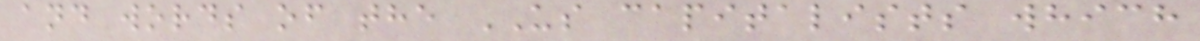and words of the US capitalists which
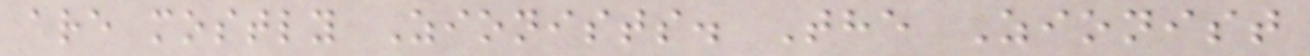are mostly Zionists. The Zionist
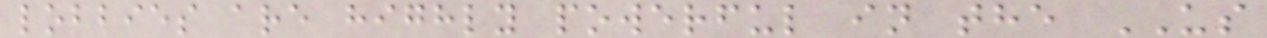lobbies are highly powerful in the US
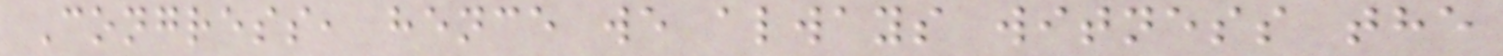Congress, hence we always witness the
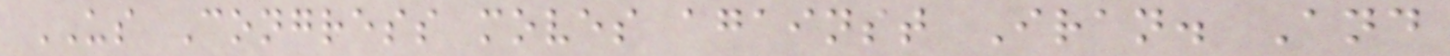US Congress moves against Iran. And
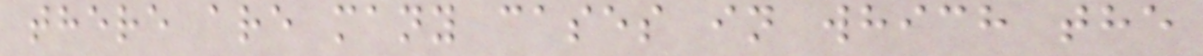there are many cases in which the
